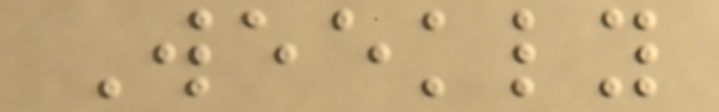Weekly
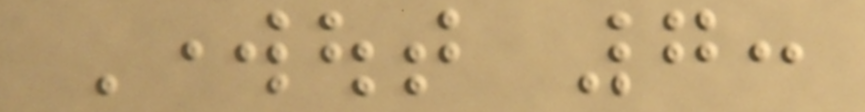Workout 7:
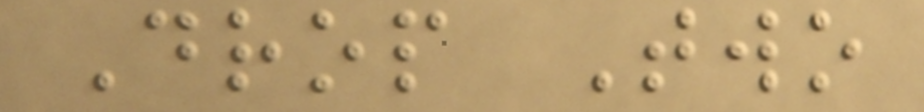Drop Two
